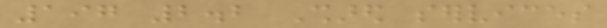197 2.2 Shared services
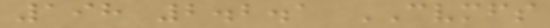198 2.2.1 CVMFS
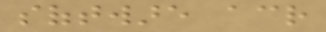software across
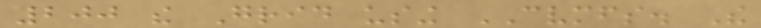200 the Grid using CVMFS. The
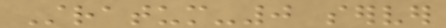Stratum-0 server
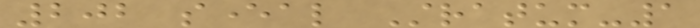202 several Stratum-1
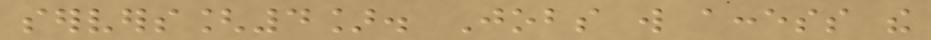servers[4]. Jobs will access the
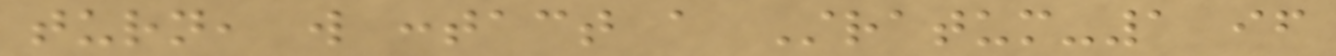turn, will contact a Stratum-1 if
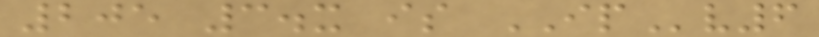205 3.x is IPv6
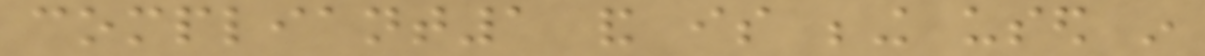compliant1 and is being used in
